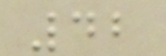42
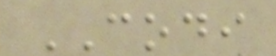CODI
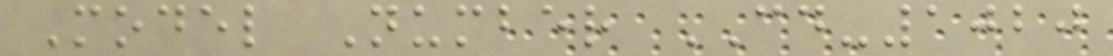Model Number CD-1020
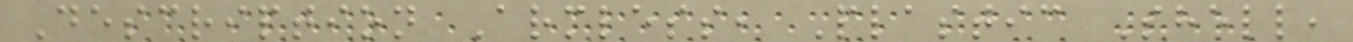Description Armless, Plastic Shell,
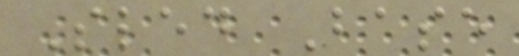Sled Base
